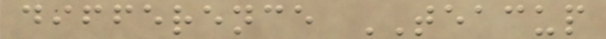difference TEACUP
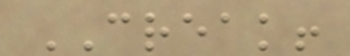CREAK!
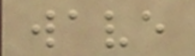wave
